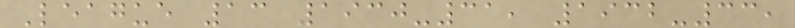League 13 1930-31, 1932-33,
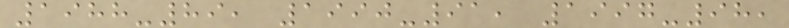1988-89, 1990-91, 1997-98,
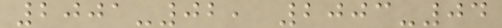2001-02, 2003-04
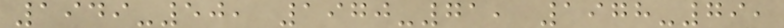1949-50, 1970-71, 1978-79,
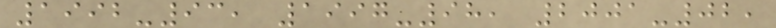1992-93, 1997-98, 2001-02,
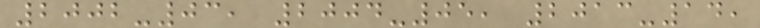2002-03, 2004-05, 2013-14,
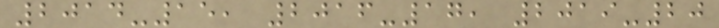2014-15, 2016-17, 2019-20
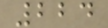224
